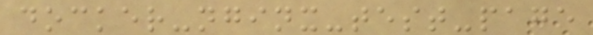docker-nginx-test-page
